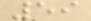59
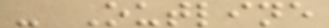- Outline
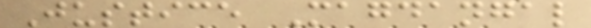Justice Magdangal
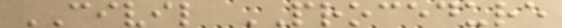CIVIL PROCEDURE
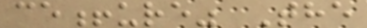ce!ure" The
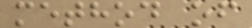method of
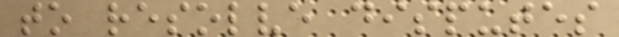to resolve disputes
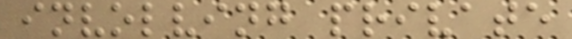involving private
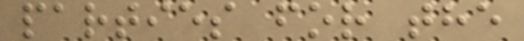parties for the
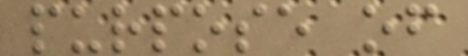purpose of
